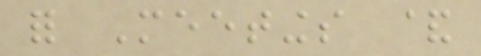for Meetings &
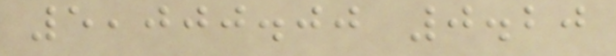5,000.00 0.20
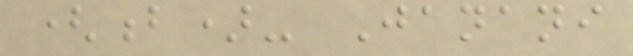(b)- Janani
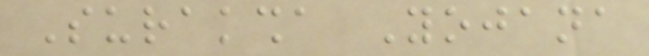Suraksha Yojana
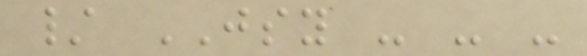/ JSY - - -
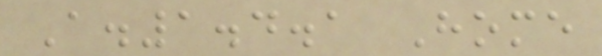A.1.4.1 Home
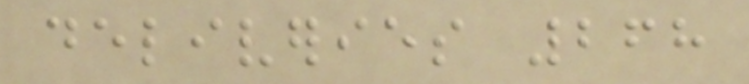deliveries 268
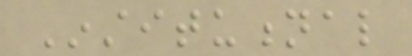Institutional
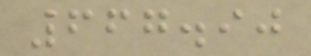667.90
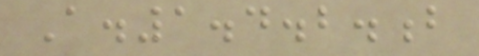A.1.4.2.b
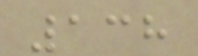138
